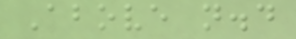Above n.d
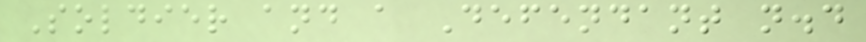Soldier and a Defendant n.d
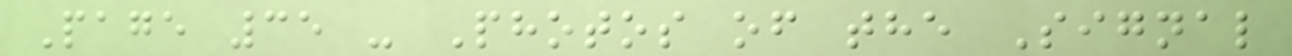Page 35 - Photos of the Signal
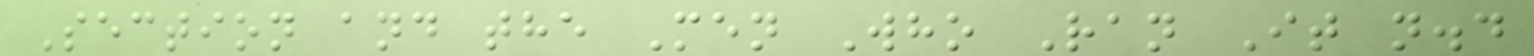Section and the Men Who Ran It n.d
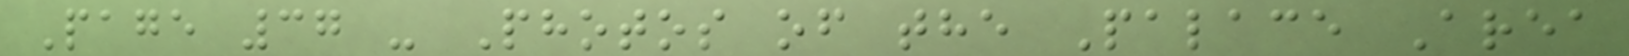Page 37 - Photos of the Palace Area
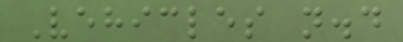Vehicles n.d
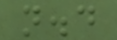n.d
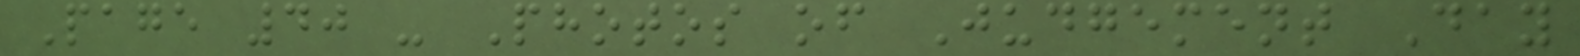Page 40 - Photos of Judgement Day
